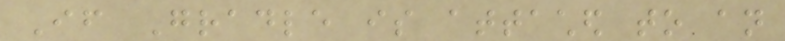If Gradle is attached to an
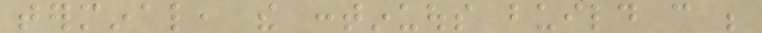terminal, the continuous build can be
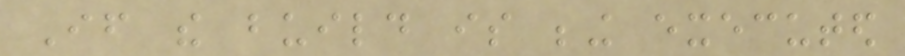If the build is being executed
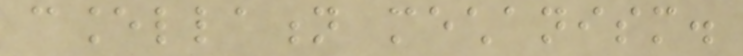cancellation mechanism.
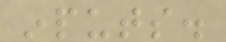inputs.
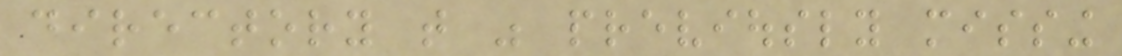directory that was previously missing
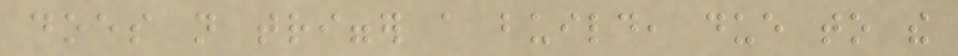does not trigger a build, due to the
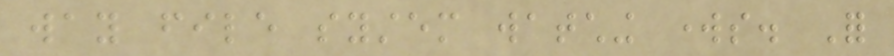way file system watching works. For
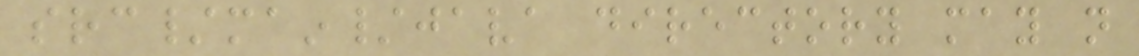src/main/java directory may not
